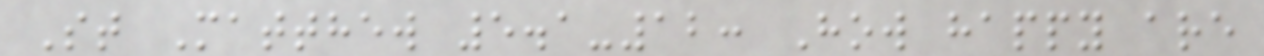St Matthew 5.1-12: How happy are
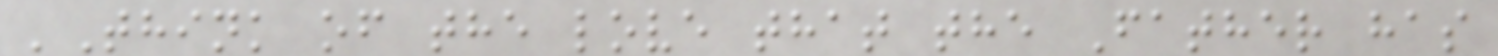'Think of the love that the Father has
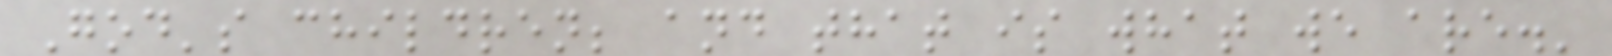God's children; and that is what we are.'
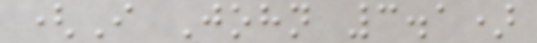(I John 3.1)
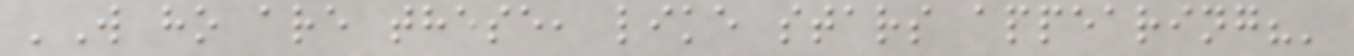'W ho are these, like stars appearing?'
